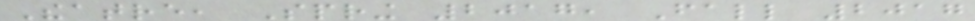Theatre, Spring 2017, Fall 2017
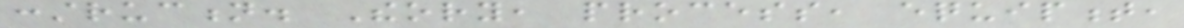construction. Theory, process, equipment,
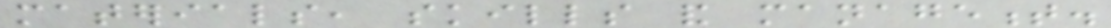materials, skills and management.
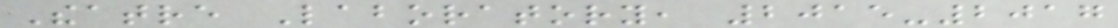Theatre Laboratory, 2015-2017
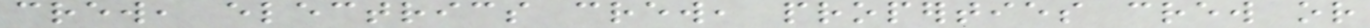crew, electrics crew, properties crew or
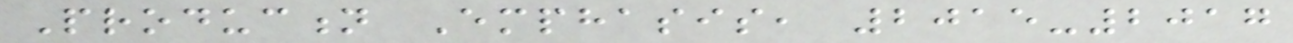Production Emphasis, 2015-2017
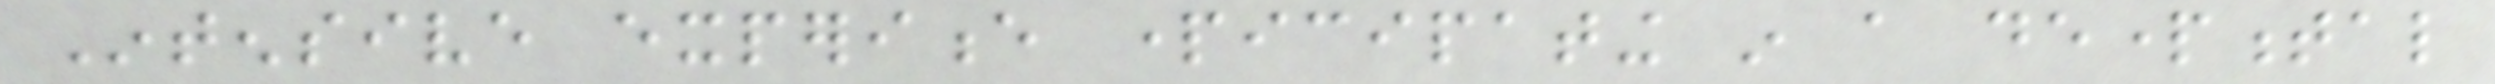Intensive experience participating in a departmental
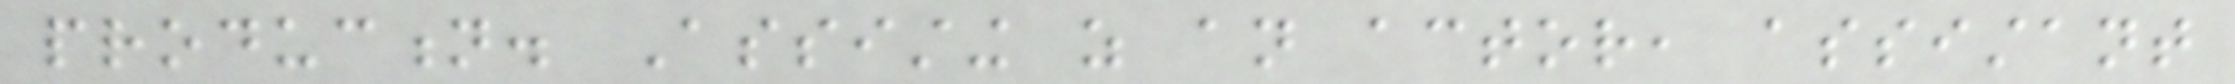production. Assisting as an actor, assistant
